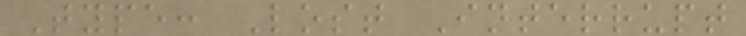Type: Lost Interrupt
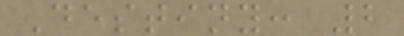Destiny: 2
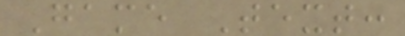Game Text:
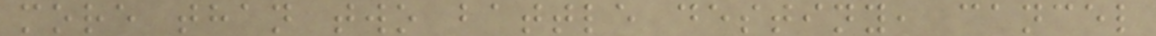more than two battle destiny, cancel
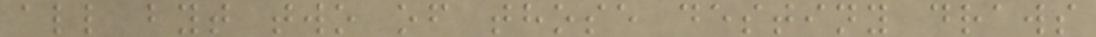all byt two of those destiny draws
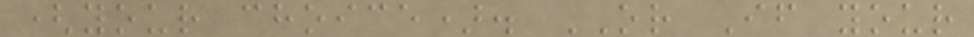(your choice). OR If your
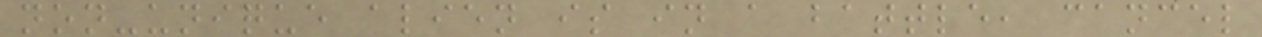non-unique alien is in a battle, cancel
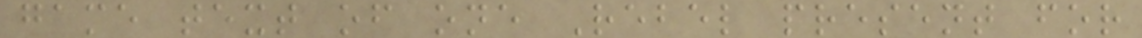game text of one Rebel present for
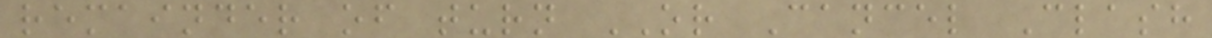remainder of turn OR Cancel Clash
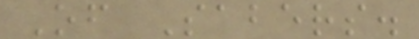Of Sabers.
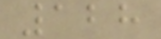128
